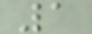1
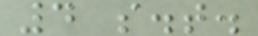4 s.t.
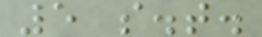5 s.t.
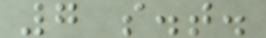7 s.t.
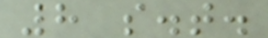8 s.t.
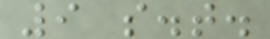9 s.t.
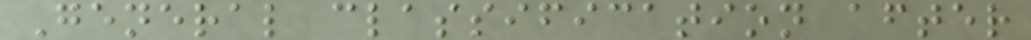General classification after
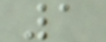1
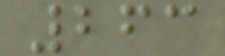263
